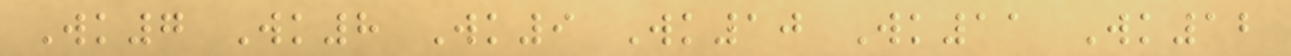Wk7 Wk8 Wk9 Wk10 Wk11 Wk12
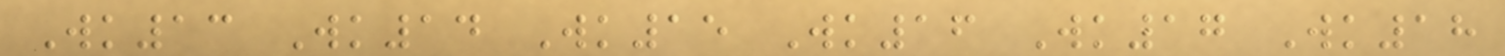Wk13 Wk14 Wk15 Wk16 Wk17 Wk18
